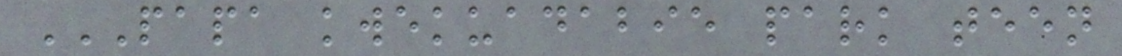PAPA KWEKUADABIE PARK TEEN
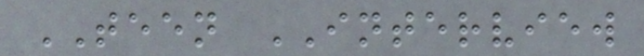TEEN INTERVIEW
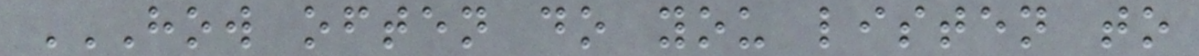HOW OFTEN DO YOU LISTEN TO
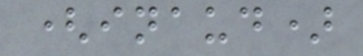(inaud)
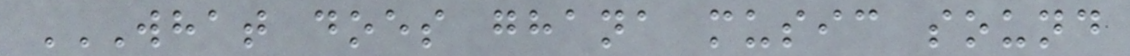WHAT DOES GHANA MUSIC SOUND
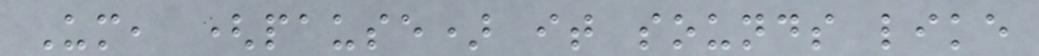Um, (pause) it sounds like
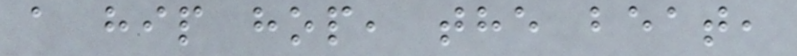a hip hop, the beat,
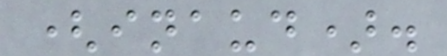(inaud).
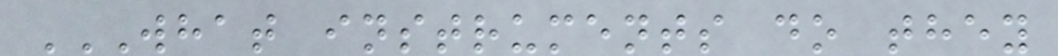WHAT INSTRUMENTS DO THEY
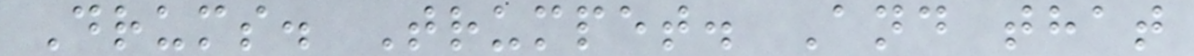Drums. Trumpet. And that
